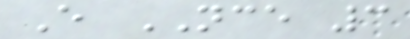E NCE 3
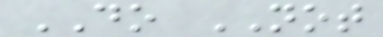DO NOT
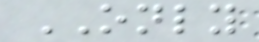ONLY
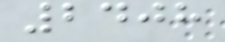2408
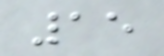15
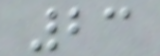23
